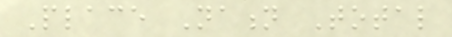Place Nation Total
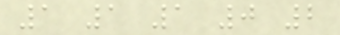1 1 1 0 2
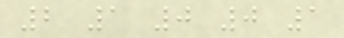2 1 0 0 1
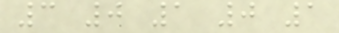3 0 1 0 1
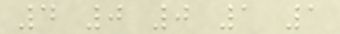4 0 0 1 1
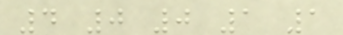4 0 0 1 1
